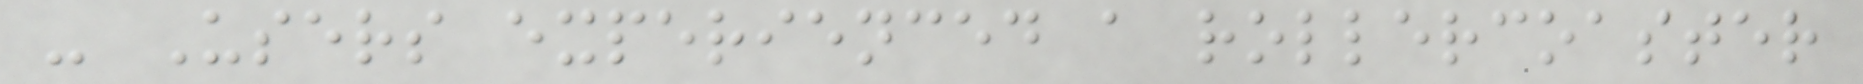- Users experienced a rollercoaster
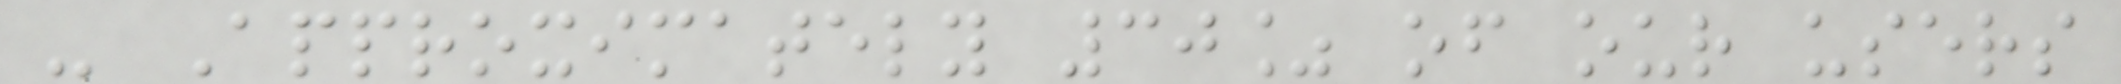- Approximately 30% of our users
